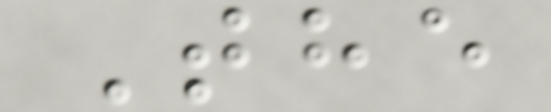The
